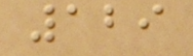129
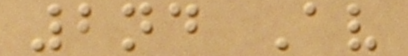2nd Av
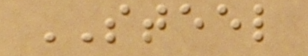STEEL
